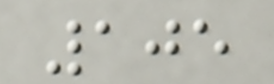105
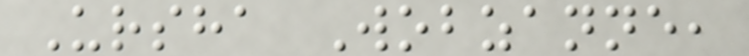Ursha Wobzanne,
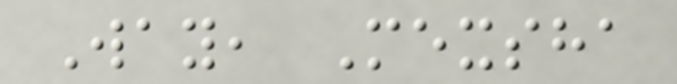Way, Mexsha
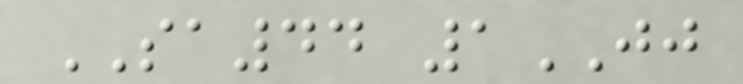SA44 1JJ
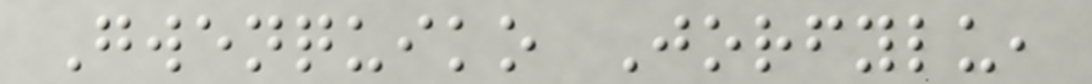Gwenquiko Jorfylu,
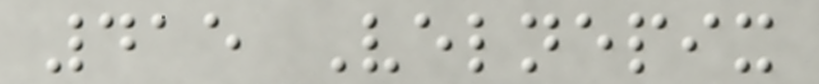415 Velnepix
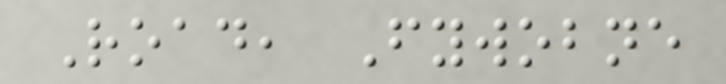Road, Fywobne
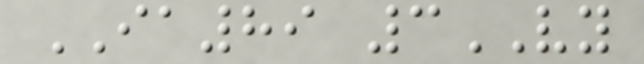IA89 3VY
